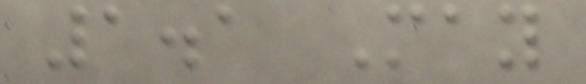1.1 May
